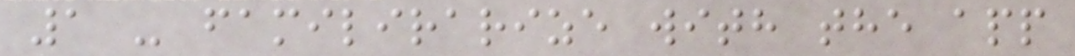1 - familirarize with the app
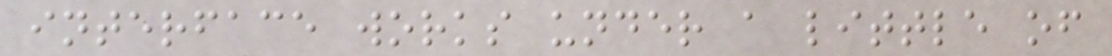interface works under a little of
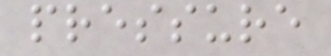pressure
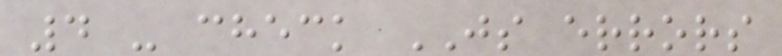4 - check JS errors
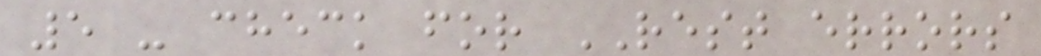5 - check for REST errors
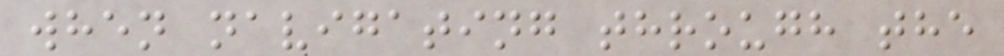when navigating through the
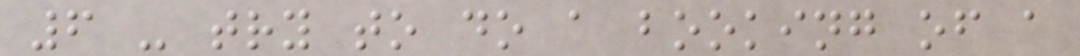6 - try to do a booking of a
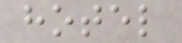hotel
